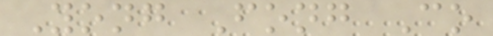Yong Fong Co
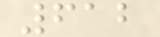612
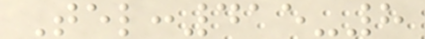Tel:415-8
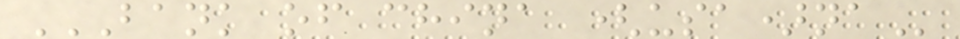BANK OF CHINA (USA)NA
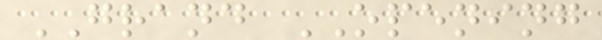GRAND OPENING
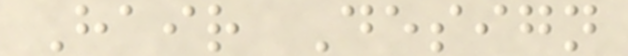Hair Design
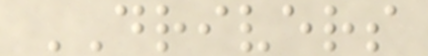DRIVERS
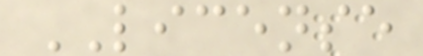LICENSE
